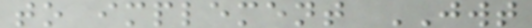to implement JWT
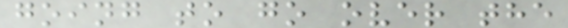going to go over the
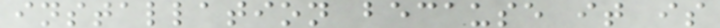installation because it is
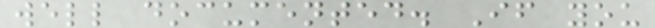well documented. If you
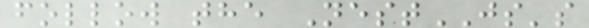follow the NestJS's
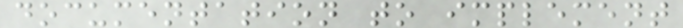documentation to implement
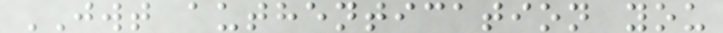JWT authentication you
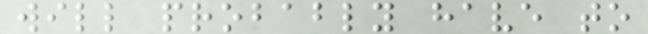will probably have to
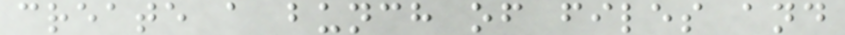create a bunch of files and
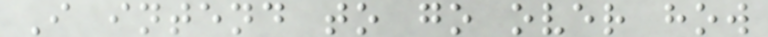I intend to go over how
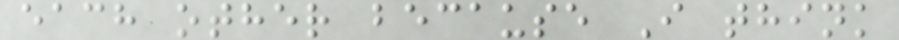each other because I think
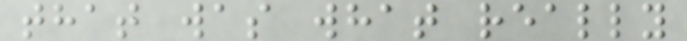that was what really
